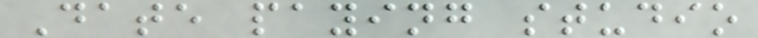Date paying studio
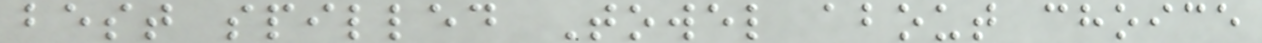best spilled Towel about choice
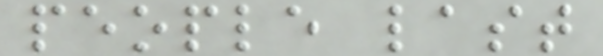people last
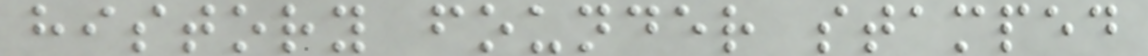history founder stamped
